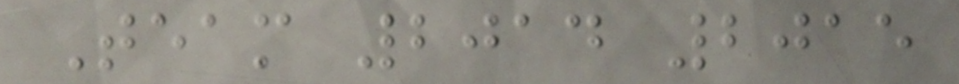Team 2014 2015
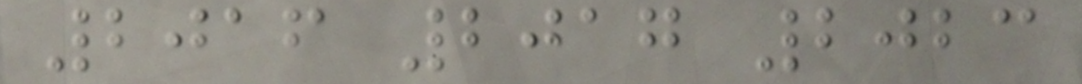2016 2017 2023
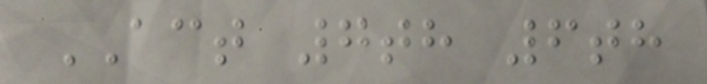ACT 7th 6th
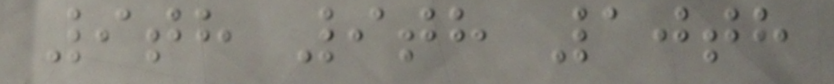9th 9th 10th
